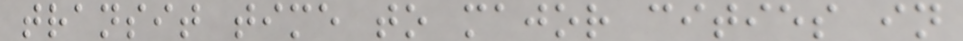transit time to major cities in
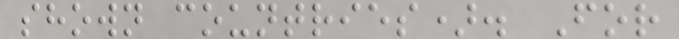shown countries). For
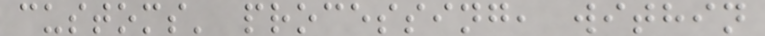customs' processing, within
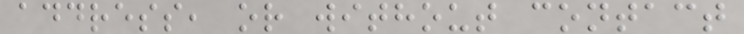address, or without contact
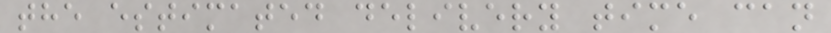the estimated delivery time can
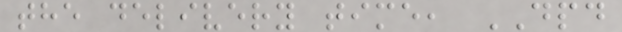the delivery time, DPD
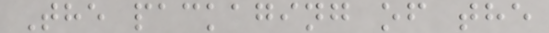The packaging of the
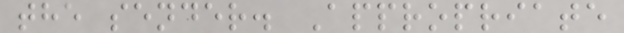the sender. Appropriate
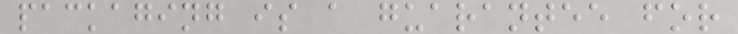packaging is a guarantee for
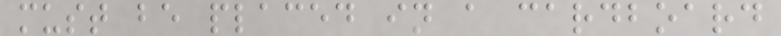must be placed in a cardboard
